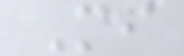Mi
